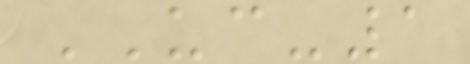UC-1
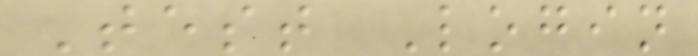Test Login
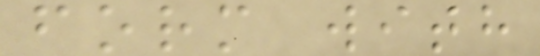form with
